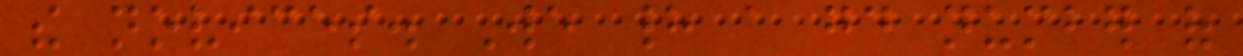the novices. We had a good number of
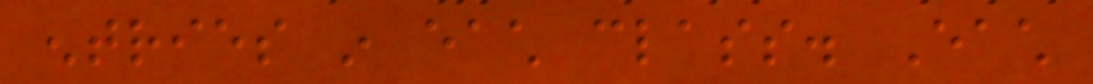entries in each class. Each
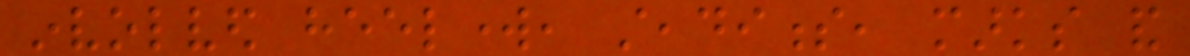involved heelwork, steadiness, marks and
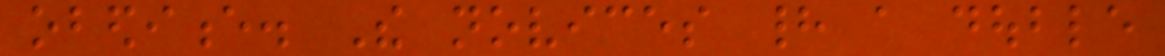obedience. The novices had a double
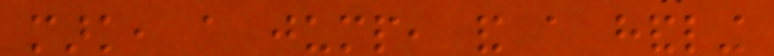mark, a jump, and a handling
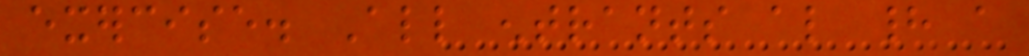exercise. All entrants also had a
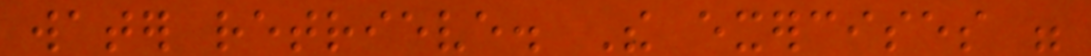water retrieve. The exercises were
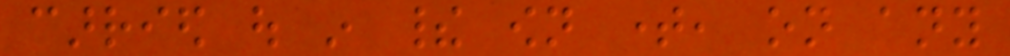carried out in their own time, on any
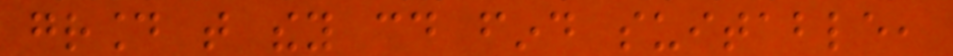ground that they could find suitable,
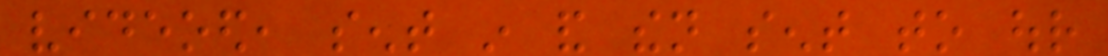videoed, sent in and then sent to our
